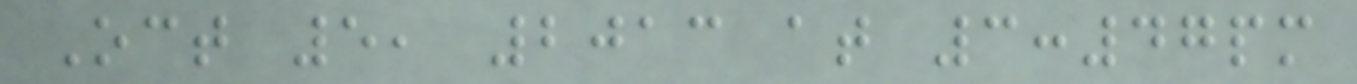Oct 5, 2013 at 3:47pm
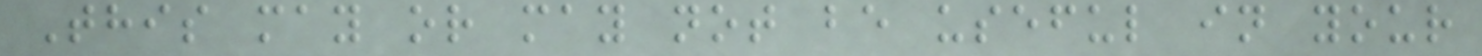This may or may not be useful in your
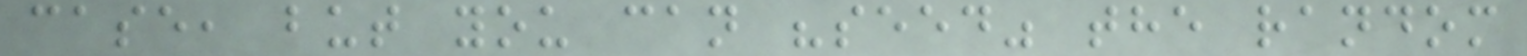case, but you can "seed" the random
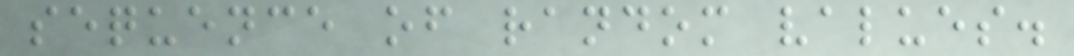sequence of random values.
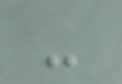-
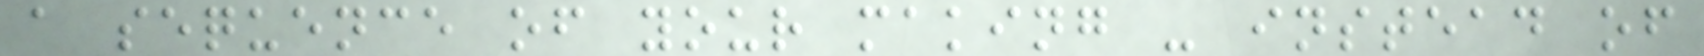a sequence of your making - instead of
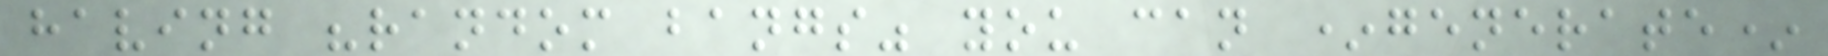having "random bangs" you can *generate*
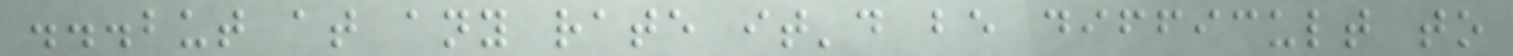...but at any rate it'd be difficult to
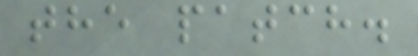the patch.
